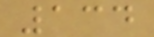134
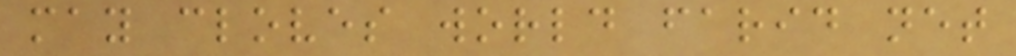may cloves world farid net
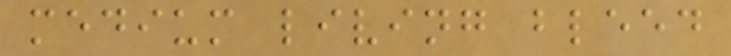medium living bleed
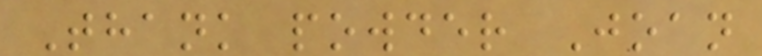Thank powder Joan
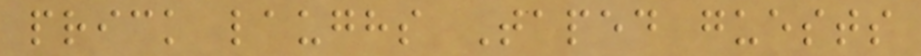prick laughs Taped guests
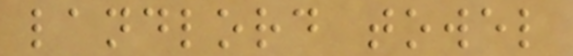landlord towel
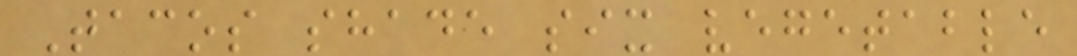Tacos shade six vegetable
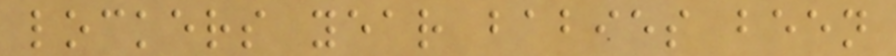lockers year babies been
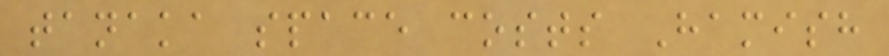tanaka space costs Hamish
